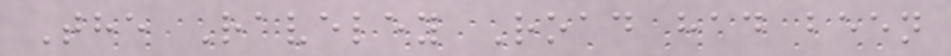The Raveley Road had been
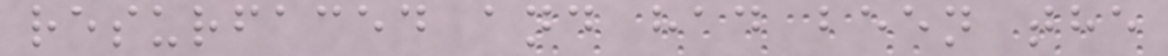resurfaced and had been the
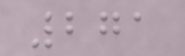271
